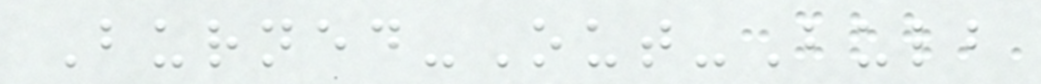Burned-Out-Bulb
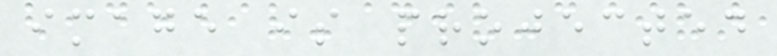image is projected
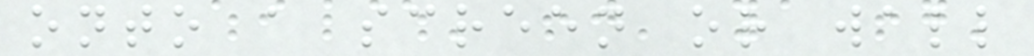onto a screen or wall
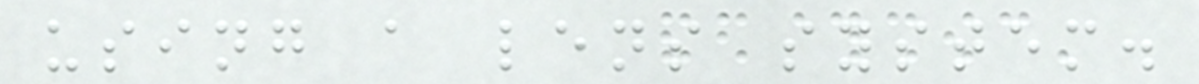using a lens system.
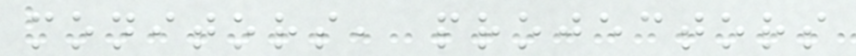monitors, projectors
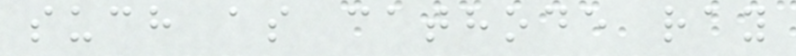such as cathode ray
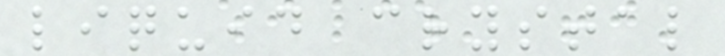liquid crystal
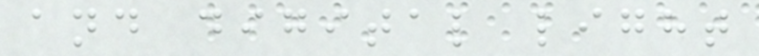and digital light
